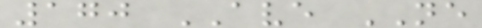170 AVE NE
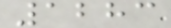1283
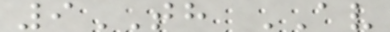9TH AV
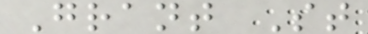Grant St
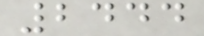2444
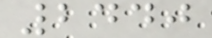2440
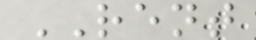RENT
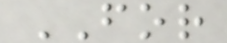FOR
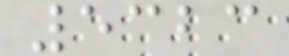5323
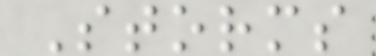Storms
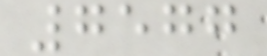7577
